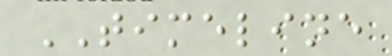TIMELINE
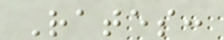Rates:
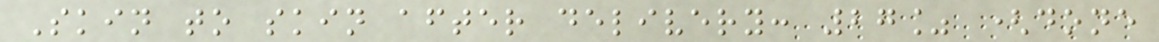Skin to skin after delivery: 27% (done
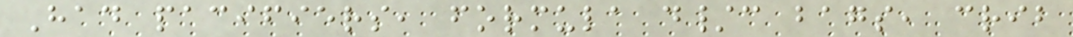Had pacifiers, formula d/c bags, crib
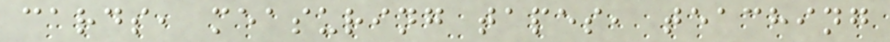cards, measuring tapes, teaching
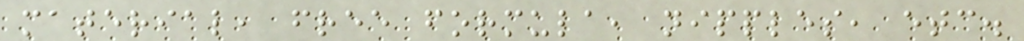material, free formula, nipples, etc.
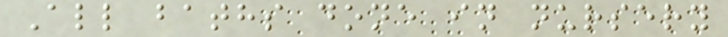All baths done in nursery
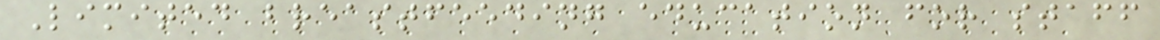Limited breastfeeding education for staff
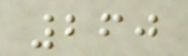260
